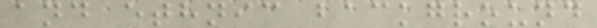and ethnic background
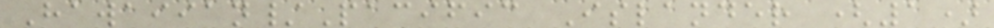Hawaiian/Pacific Islander (1)
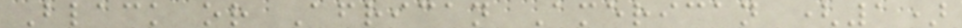Black or African American (1)
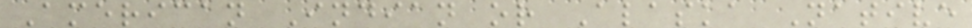American Indian or Alaska Native
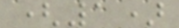(1)
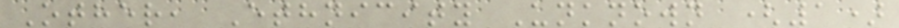Other, Ethnicity Unknown (1)
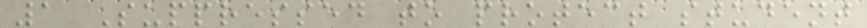1 Suppressed to protect student
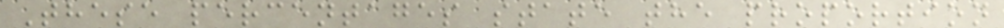These percentages state the proportion
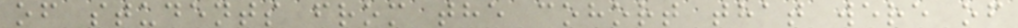of students from the cohort that were of
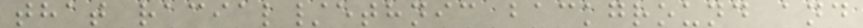that racial/ethnic background and
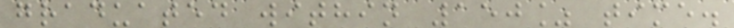graduated within 150% time.
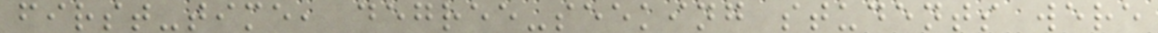first-time, degree-seeking students were
